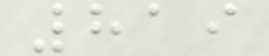819
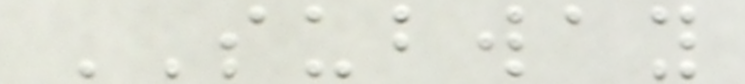SUBWAY
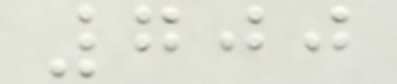700
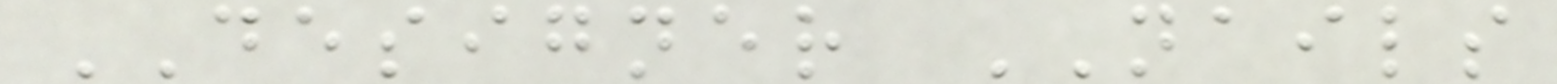DESIGNER NAILS
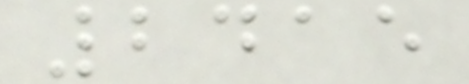2415
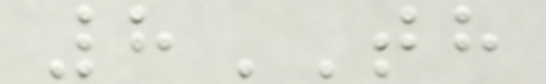8TH
